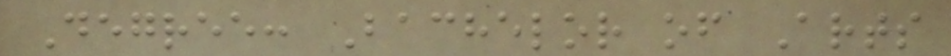Degree: Bachelor of Arts
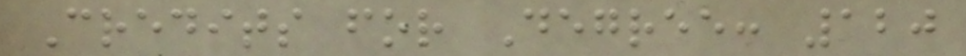Credits for Degree: 120
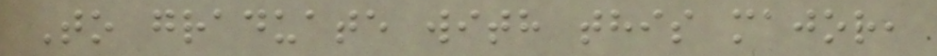To graduate with this major,
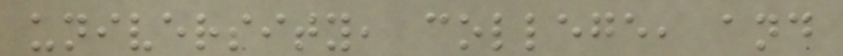university, college, and
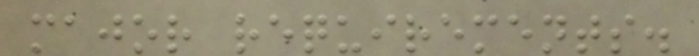major requirements.
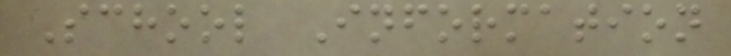School Information
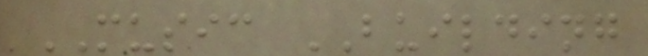MUSIC BUILDING
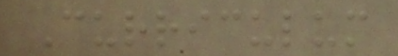Curriculum
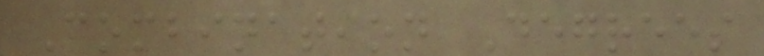Combination Degrees
